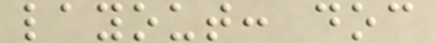layout: doc
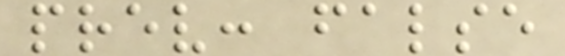prev: false
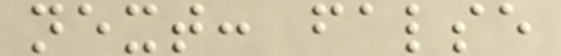next: false
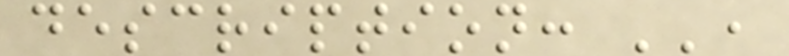description: '',
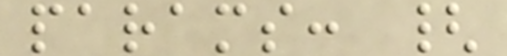params: {
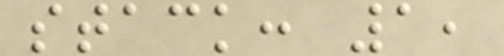stack: 1,
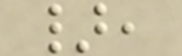},
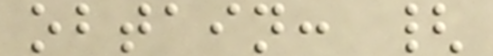obtain: {
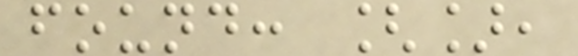found: [],
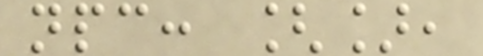npc: [],
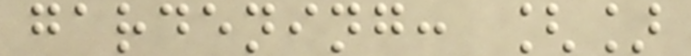gardening: []
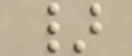}
